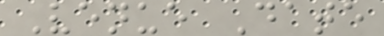Venue Date
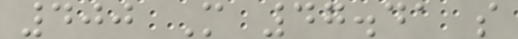400 M 47.41 s
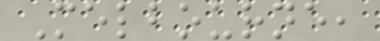Melbourne,
